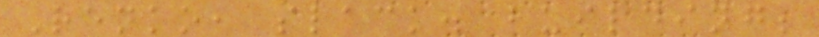Renko, slack. building;
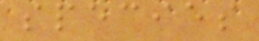species
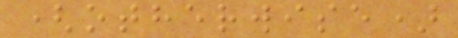(otherwise)
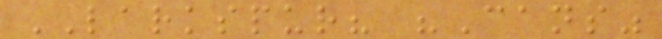LARKSPUR? "Cans"
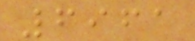6961
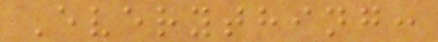Everything:
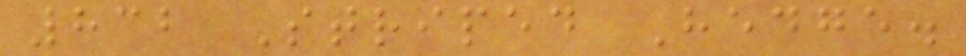832 Striped Hedge.
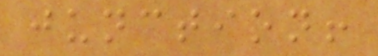junction!
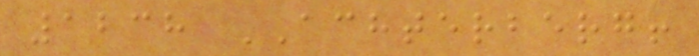1238 ACHTERBERG!
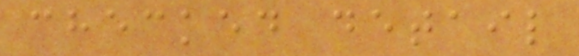checked detail
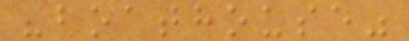"boathouse"
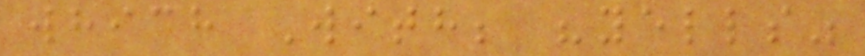which With; "yells"
